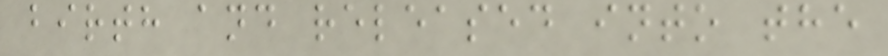birth and released into the
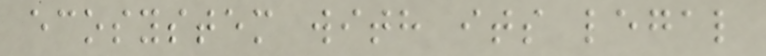ecosystem with its legal
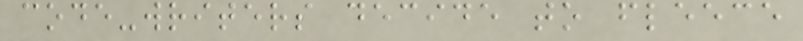code-writers decide to fleece
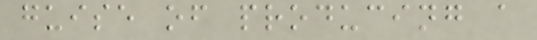guise of producing a
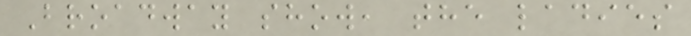Broadway show, the ladies
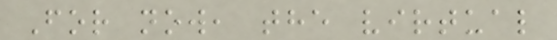For now, the virtual
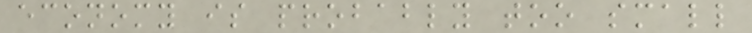economy is probably too small
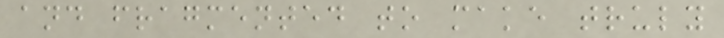and fragmented to make truly
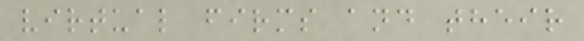virtual firms and their
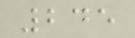245
